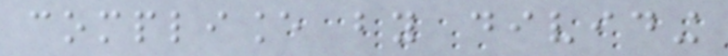compliance by dividing
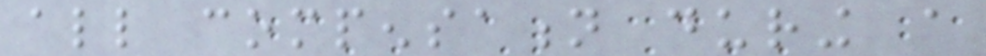all compensation during a
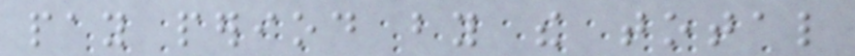pay period by the total
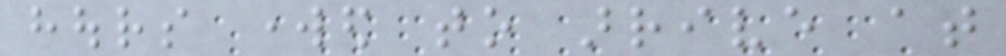hours worked to arrive at
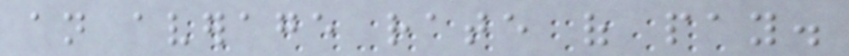an average rate of pay.
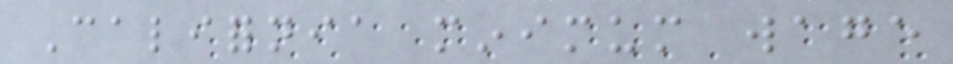California minimum wage
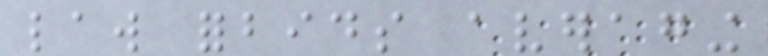law forbids averaging
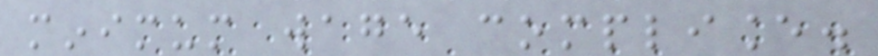minimum wage compliance.
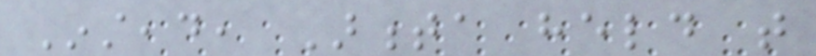Instead, Armenta held that
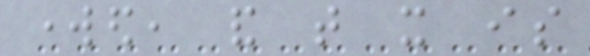worked, and that it is
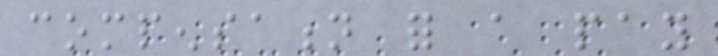compensation for a pay
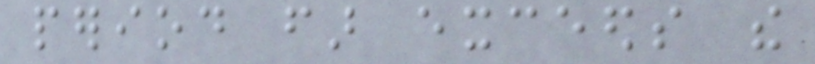period far exceeds the
